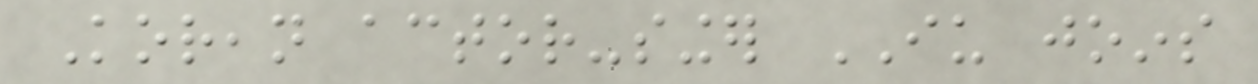Korean actor-singer IU joins
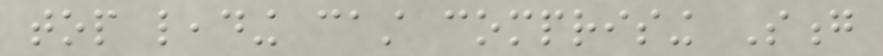top leading cast comprising Song
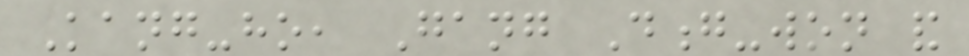Kang-ho, Gang Dong-won and
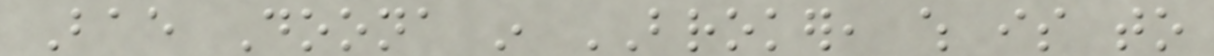Bae Doona in BROKER, which is to
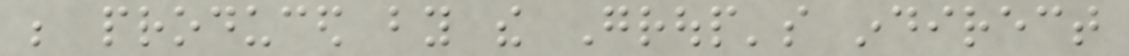be produced by the Group's indirect
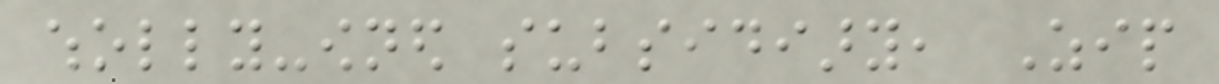wholly-owned subsidiary, Zip
